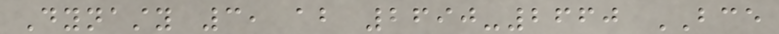Dynasty 3, about 2690-2660 BCE
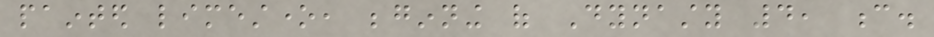painted limestone, beginning of Dynasty 4, c.
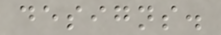designs.
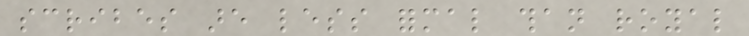scribes are less formal than royal
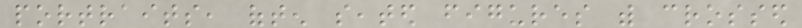portraits, often seated figures with crossed
